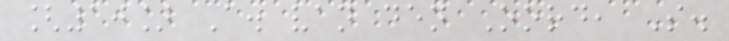[10] A. van den Oord, S.
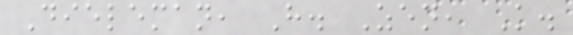Dieleman, H. Zen, K.
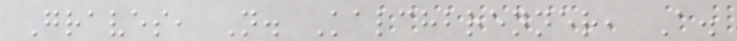Graves, N. Kalchbrenner, A.
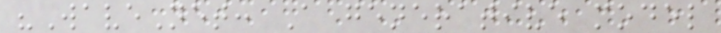"WaveNet: A generative model
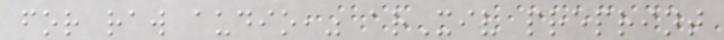for raw audio," arXiv preprint
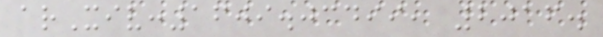arXiv:1609.03499, 2016.
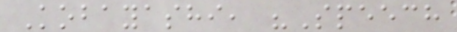Kobayashi, "Speech
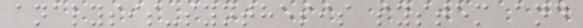analysis-synthesis system and
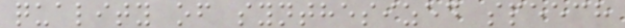quality of synthesized speech
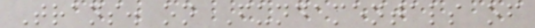Trans. on Fundamentals of
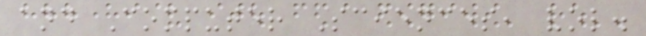and Computer Sciences, vol.
